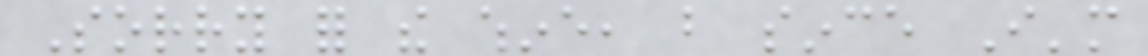Sorry for the whine, but since I'm
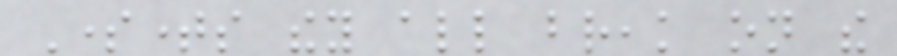Sometimes they all break on the
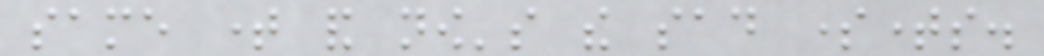same time and now's the sad sometimes.
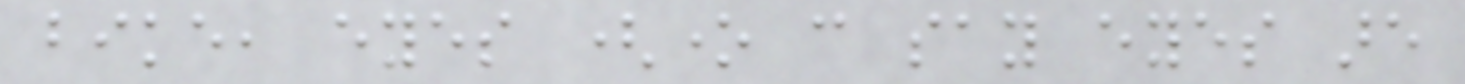bike, eyes (one can say eyes are
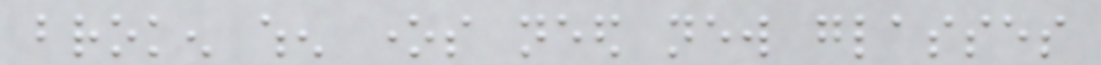broken when ones need new glasses
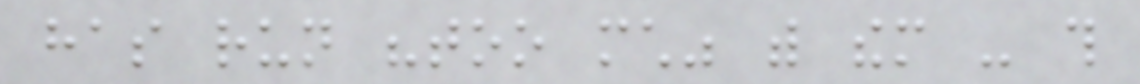has run "too much" with them - this
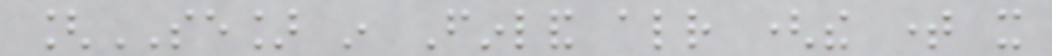[SE] in Finland already (the time it
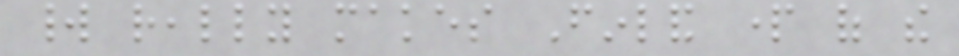world really makes Finland part of the
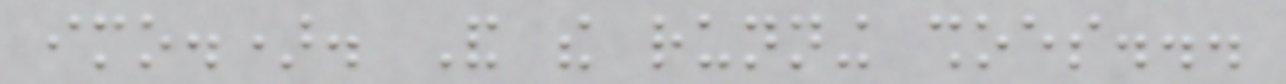imo.). And the running shoes...
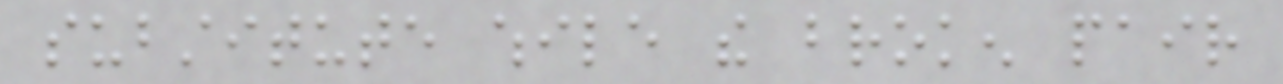substitute while the broken pair
